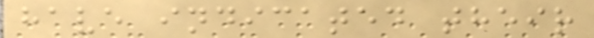have indicated their
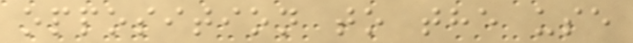opposition to the use
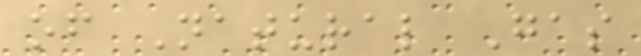of Natural Gas
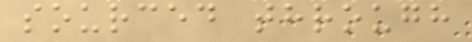sourced through
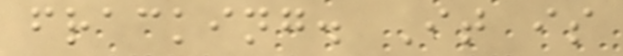fracking. It is
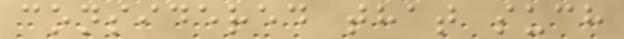considered that such
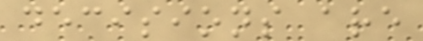decisions are
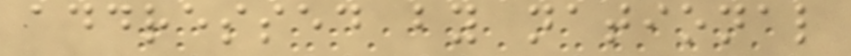addressed by national
